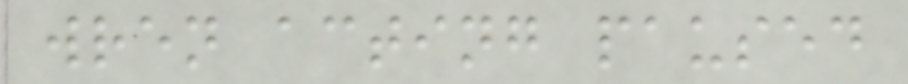wren acting paused
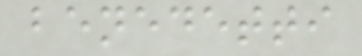benedetti
